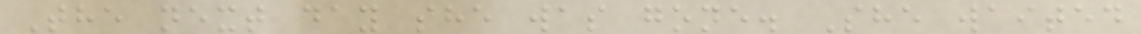The next day she was gone. She waited
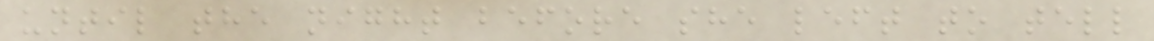until the night before she left to tell
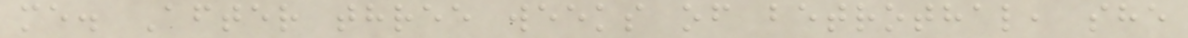me. After three weeks of betrothal, she
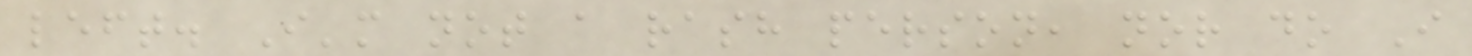left. I'm not a rash person, nor do I
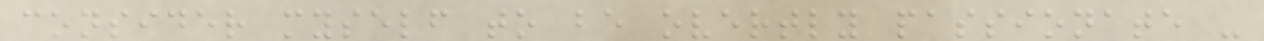consider myself to be overtly passionate -
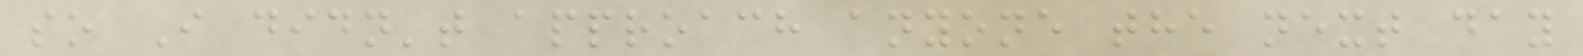so I didn't approach anyone the next day
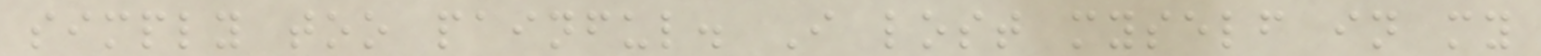simply too painful. I lost myself in my
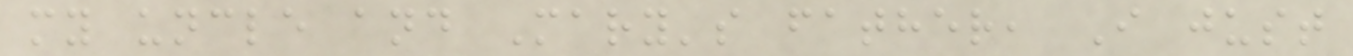my uncle and Mary's father, I just
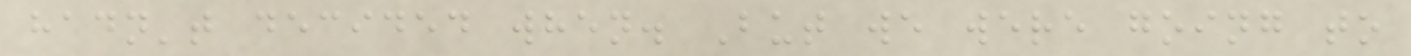hadn't decided when. But we were going to
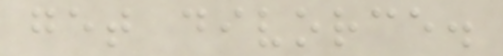get divorce.
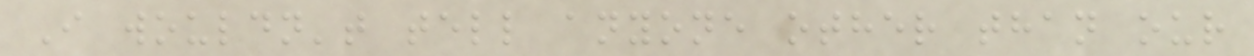I wouldn't tell anyone other than our
